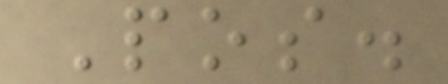Pos.
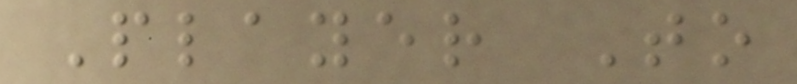Player To
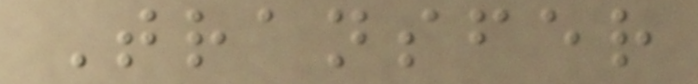Transfer
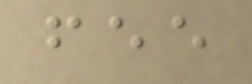fee
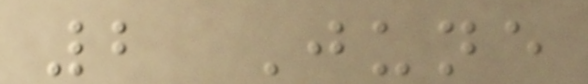2 June
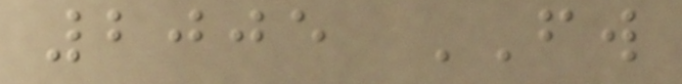2005 FW
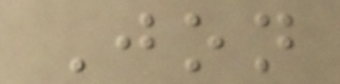Jon
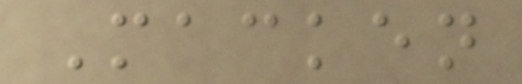Macken
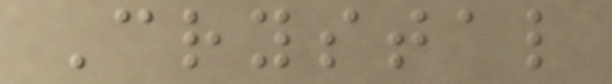Crystal
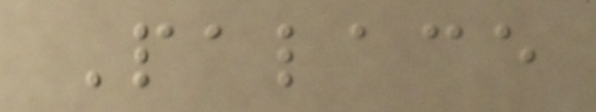Palace
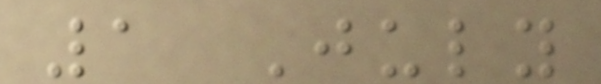1 July
